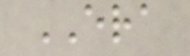ERA
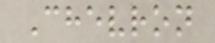Chevron
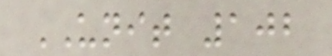UNIT 102
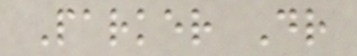Parker Dr
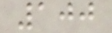100
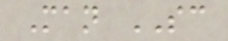Man SC
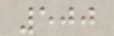500
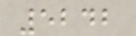5242
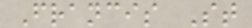Francis St
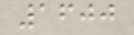1600
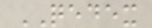QEDEX
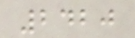2420
